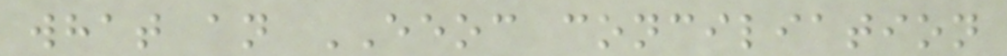what an EEOC conciliation
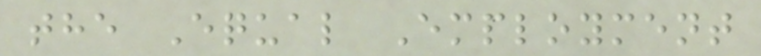the Equal Employment
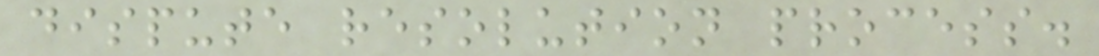dispute resolution process.
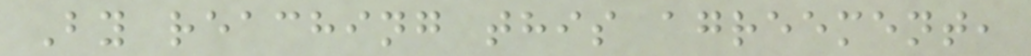By reaching this agreement,
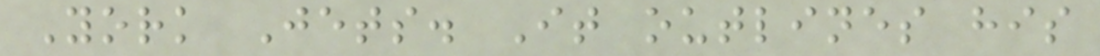York Jets. It outlines his
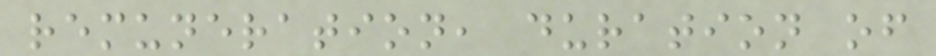remuneration, duration of
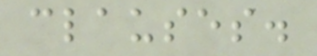clauses.
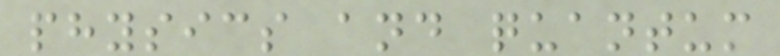physics and quantum
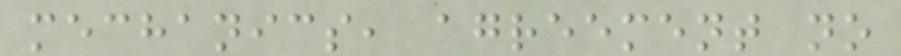mechanics, agreement no
